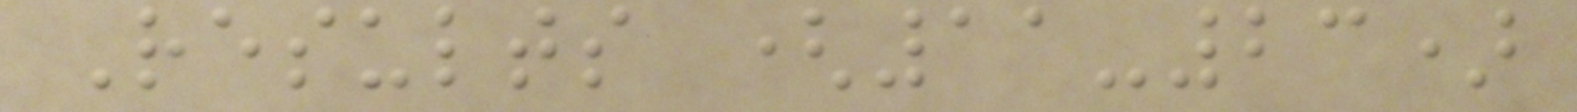Results (11-23)
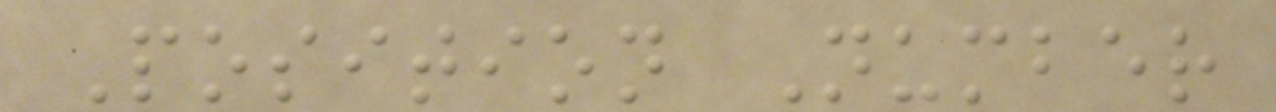Position Number
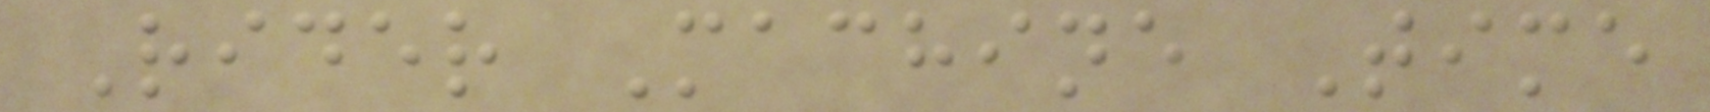Rider Machine Time
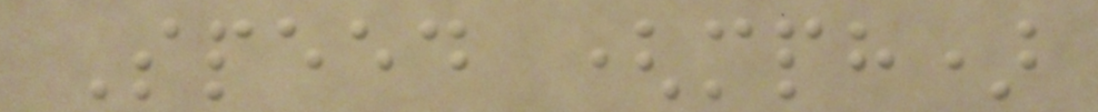Speed (mph)
